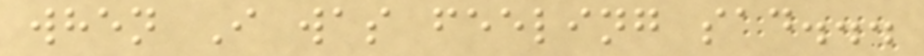when I was feeling sad...
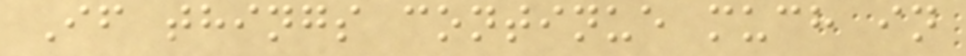If things continue much in
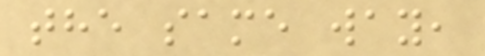the same way,
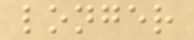longer
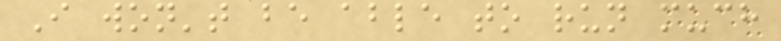I won't be able to run much
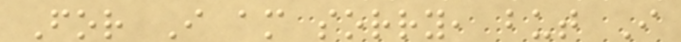For I am sorry, but I
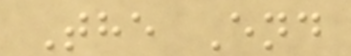The End
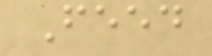Feed
